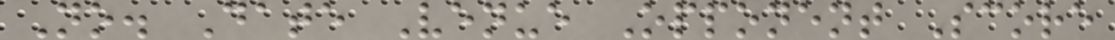No. Date Venue Opponent Score
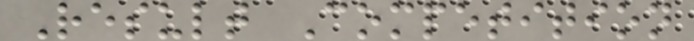Result Competition
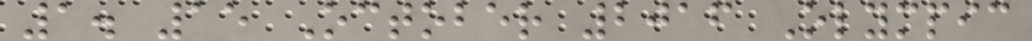1. 15 October 2016 Olympic
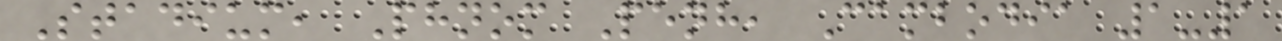Stadium, Phnom Penh, Cambodia 1-1
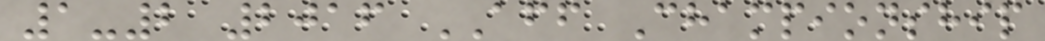1-2 2016 AFF Championship
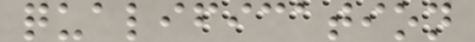qualification
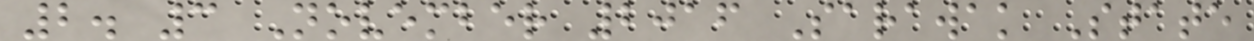2. 3 November 2016 Sarawak State
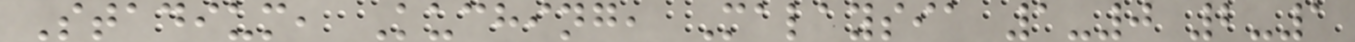Stadium, Kuching, Malaysia 1-0 2-1
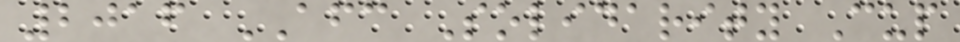2016 AFC Solidarity Cup
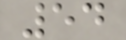54
